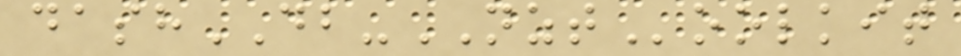dashDB-NZToolkit
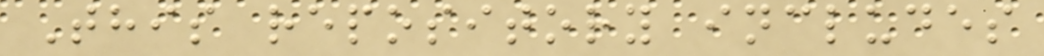This repository includes
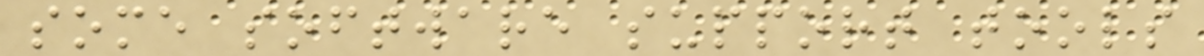some software support tools
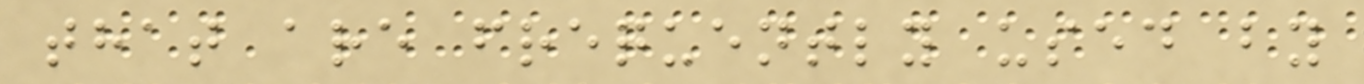that are frequently used by
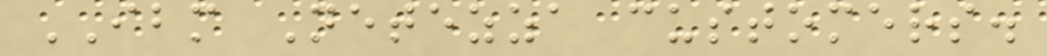IBM Netezza customers.
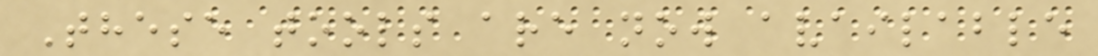These tools are now available
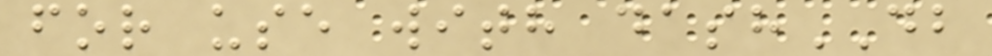for use with dashDB
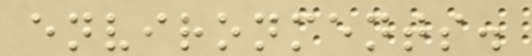environments.
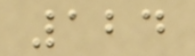124
